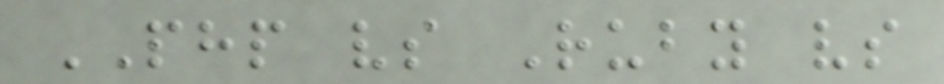PHP vs Ruby vs
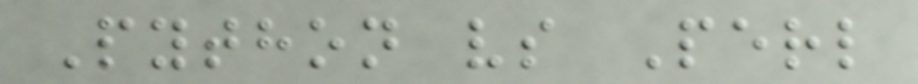Python vs Perl
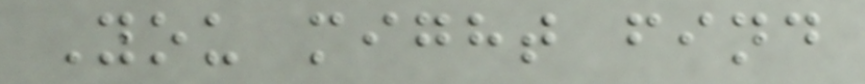You might find
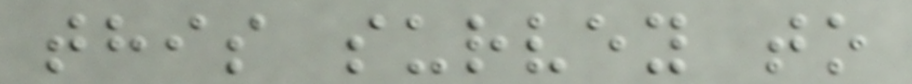this survey to
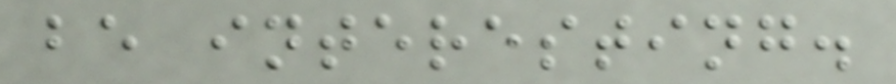be interesting.
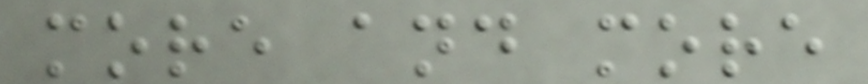more and more
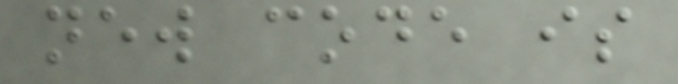new code is
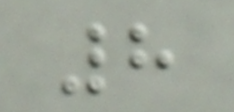8
